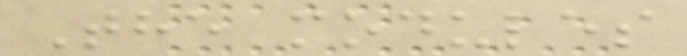The modules
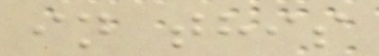in this
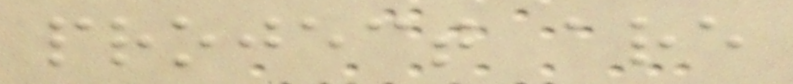project are
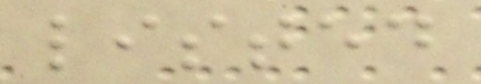listed
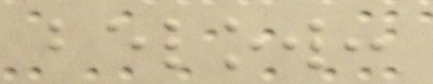below:
